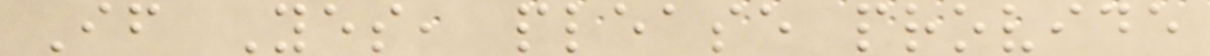If Yes, please provide
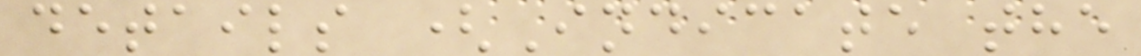details (Indicate the
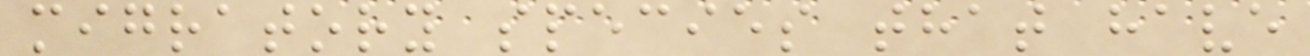migratory species that have
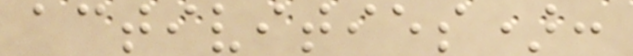activities):
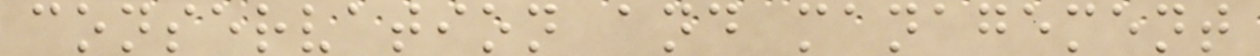conservation and management
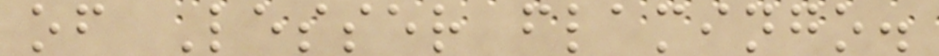of Lesser flamingo.
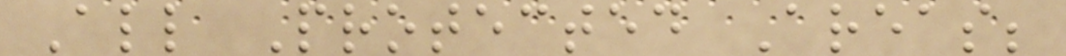All Protected Areas;
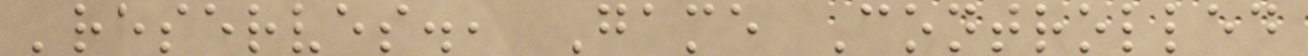'reserves., Game Controlled
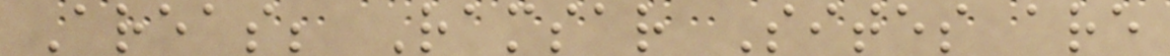Areas; Ramsar Sites are
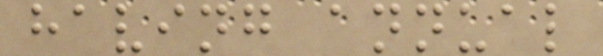having annual
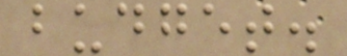budget.
